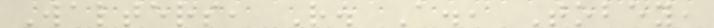Walters, R. A., Tobey,
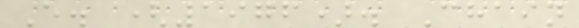E. (1976). Chain
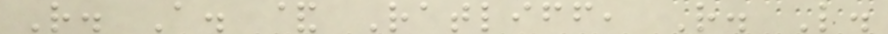R. A. & Ratliff, R. L.
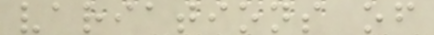variations of
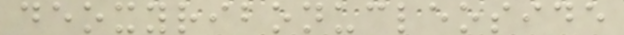deoxyribonucleoside
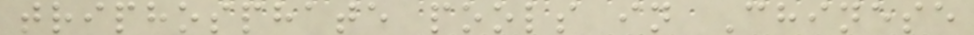triphosphate pools in Chinese
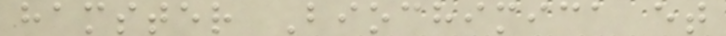hamster Biochimica et
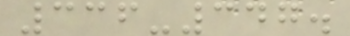336-347.
